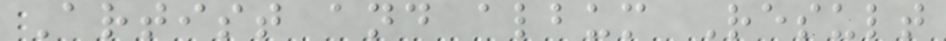Artist and album Result
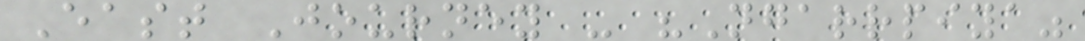East Journey - "Ngarrpiya"
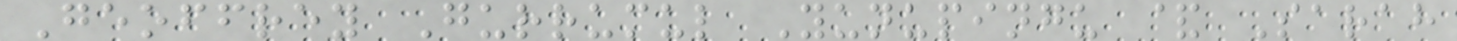Geoffrey Gurrumul Yunupingu & Sarah
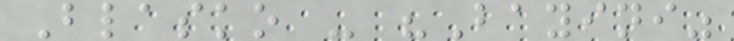Blasko - "Bayini"
